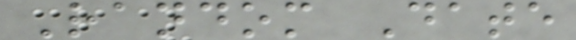Random Date
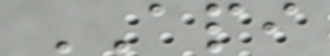API
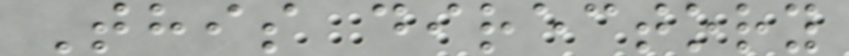This directory
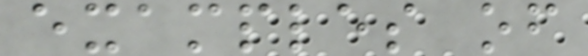examples of
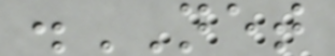.NET
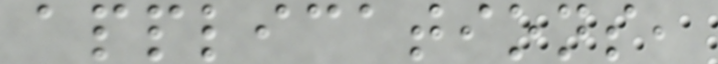applications,
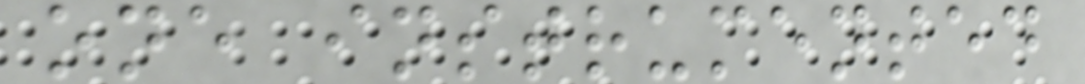one instrumented
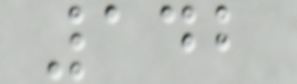142
